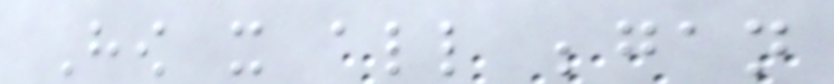How it all began
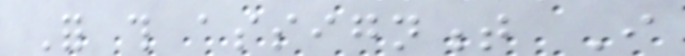For this assignment I
